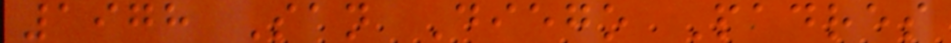1978 San Diego Padres
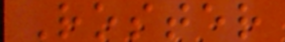Roster
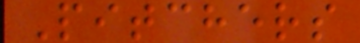Pitchers
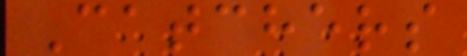Catchers
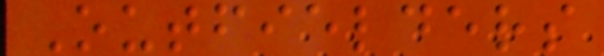Outfielders
